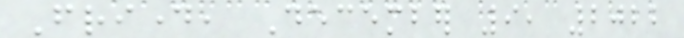Friday, December 9, 2022
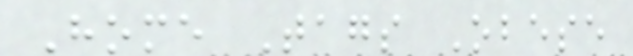Home Tags Obese
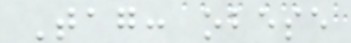Tag: obese
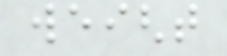weight
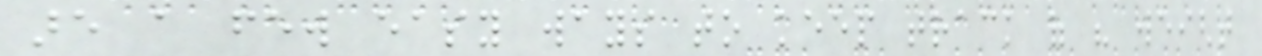are a few easy ways to keep track of his weight
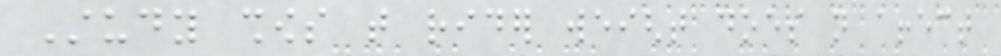Study shows that rider weight does not affect
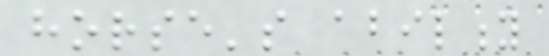horse's ability
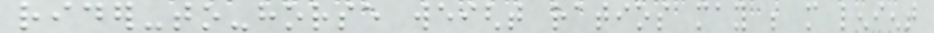rider-to-horse weight ratios may be more lenient
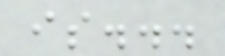is...
